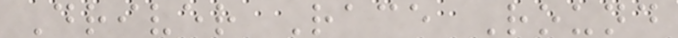Driver Race Round
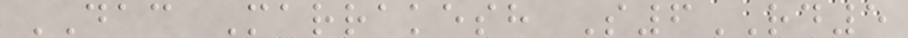DAC Marrakesh S6RD5
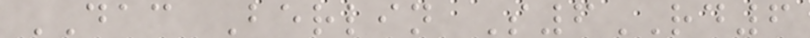DAC Berlin S6RD6
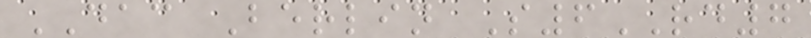DAC Berlin S6RD7
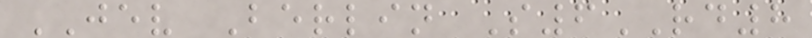JEV Berlin S6RD8
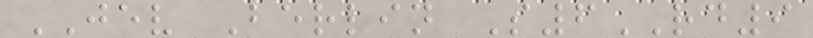JEV Berlin S6RD9
